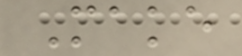Make
